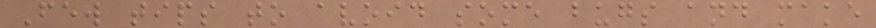Few tips to avoid some bugs and make
